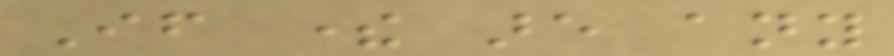If there are any
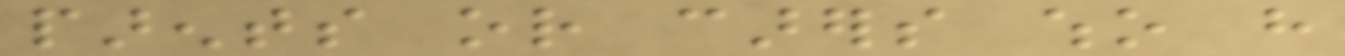parents or carers who have
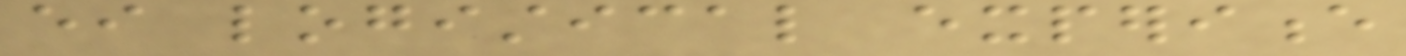either logistical experience
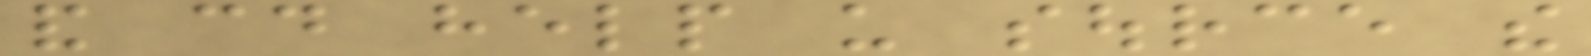and could help us source the
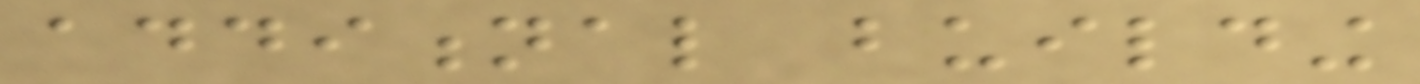additional building
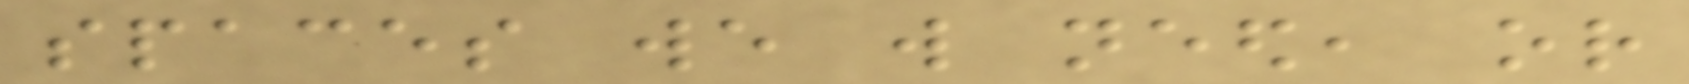spaces we will need, or
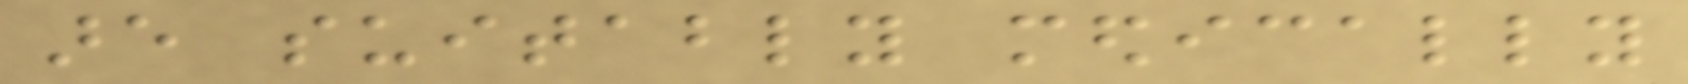are suitably medically
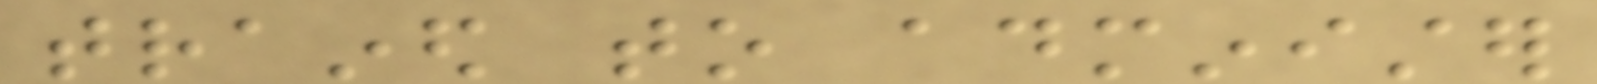trained to administer
